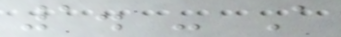1. - A
